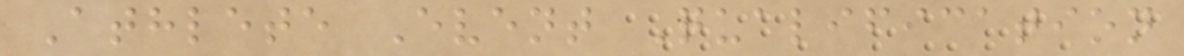Athlete Event Qualification
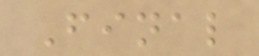Final
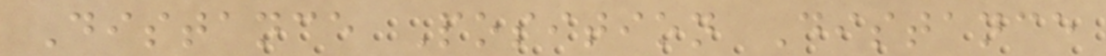Distance Position Distance
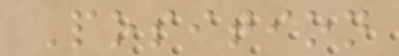Position
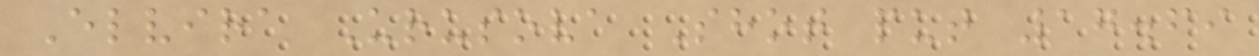Elvira Urusova Shot put 17.69
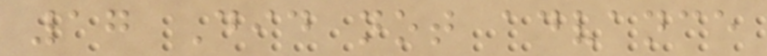17 Did not advance
